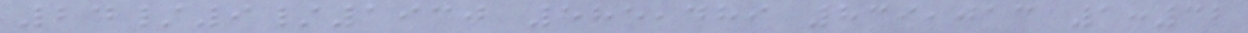24/9/1930 585,489 839,013 1:32
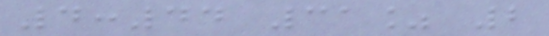4:44 31% 2
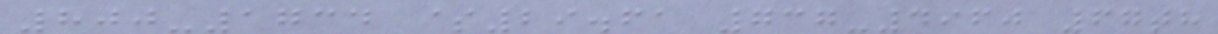800-1734 $29.61 737-4960 67th
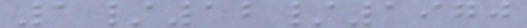1/12/1970
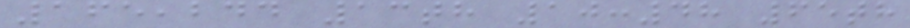165,244 13th 10:48 65th
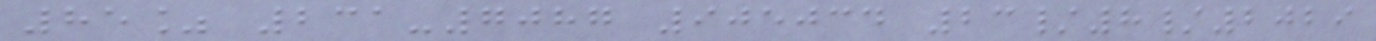85% 231-7087 905034 23/8/2029
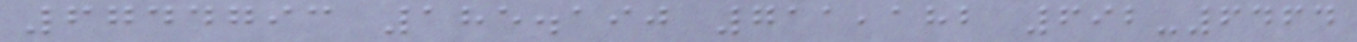6744793 185.190 711,182 692-6464
